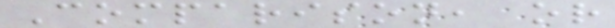Comparison, or
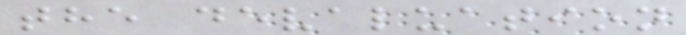the devaluation
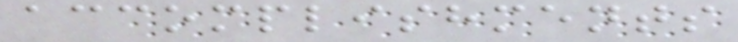accomplishments
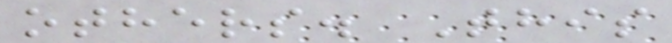others. This
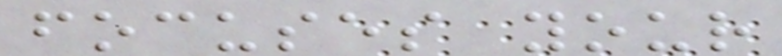focuses your
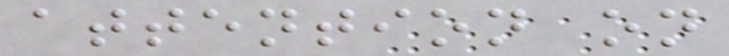attention on
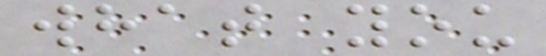what you
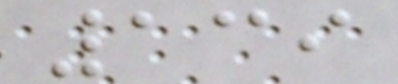139
